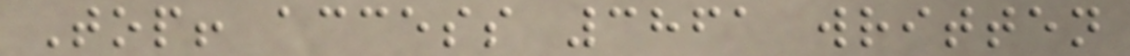Top! access 3861 written
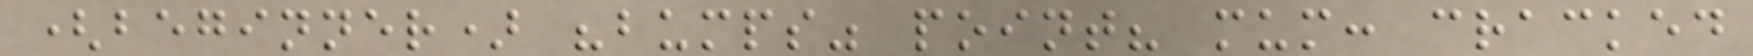(beginner) "bumps" point? mum: cracked
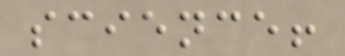science!
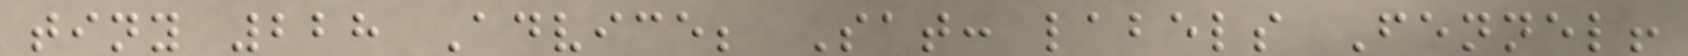tiny 228 Advice; Sat: labels Fennel!
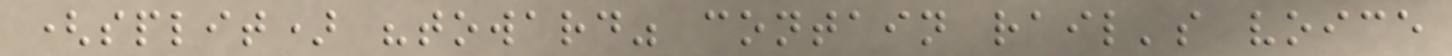(split) "toward" contain rail's voice
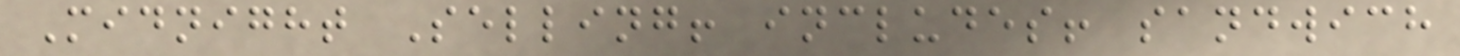Midnight Selling! includes! sandwich
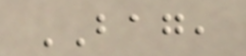BAG,
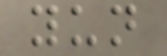yun
